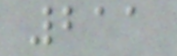211
